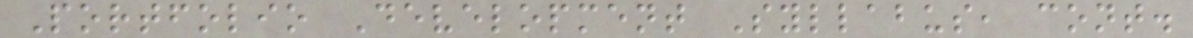Portfolio Development Syllabus, cont.
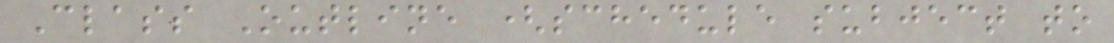Class Outline (schedule subject to
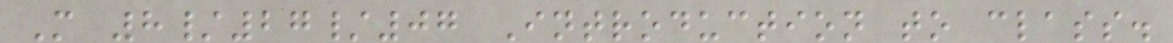M 8/27/07 Introduction to class.
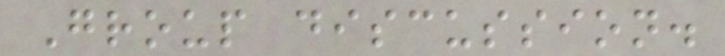Group discussion.
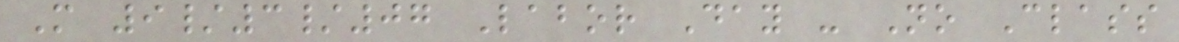M 9/3/07 Labor Day - No Class
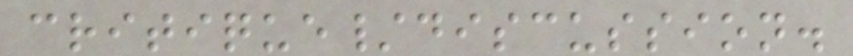critique/discussion.
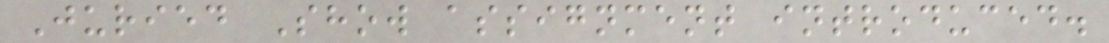Juried Show assignment introduced.
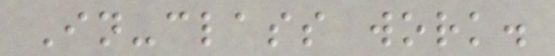In-class work.
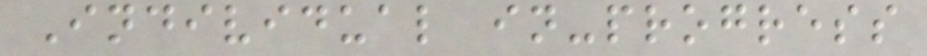Individual in-progress
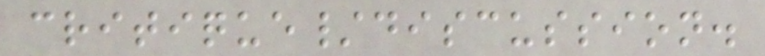critique/discussion.
